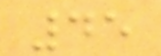45
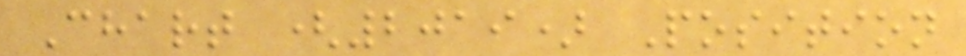Chart (2019) Position
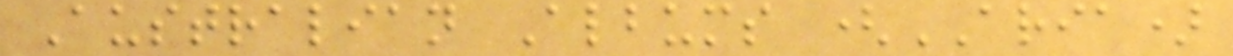Australian Albums (ARIA)
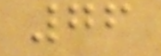76
